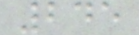245
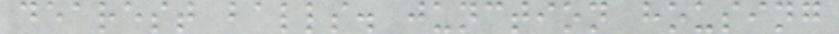dearest balls. junction housing
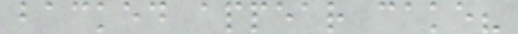backed appear cake?
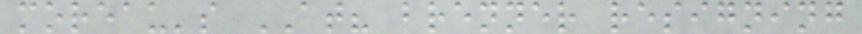moreau's AT? brenner resigning
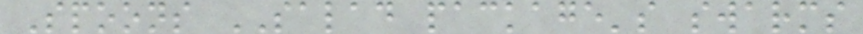Spoons SALAD package's swarms
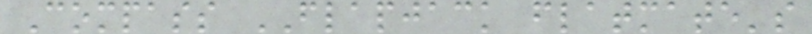Compass FLAPJACK flatmate's
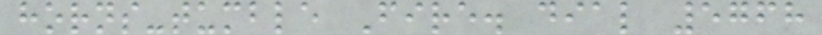horns-tumble Fire. dial 5768
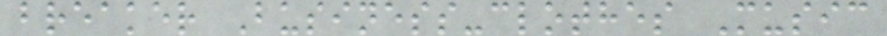breaker Business-clothes Music
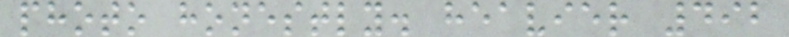photo honestly. heavier 492
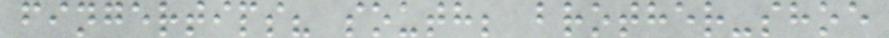fingertips? south; brother-shoe
